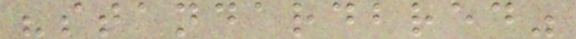"standardbred"
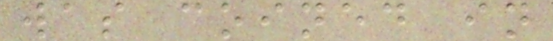was coined in
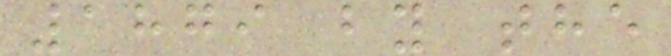1879 by the
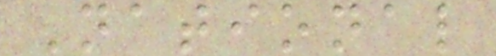National
